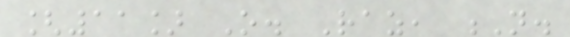[11] O. Raz, N.
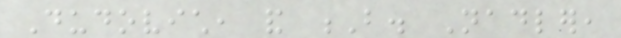Dudovich, and B. Nadler,
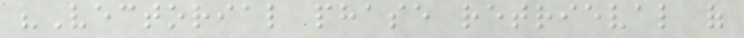"Vectorial phase retrieval of
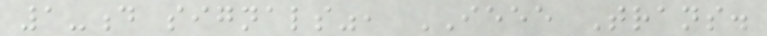1-d signals", IEEE Trans.
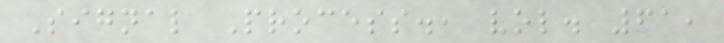Signal Process., vol. 61,
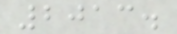2013.
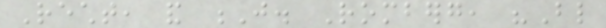Recht, and J. Romberg, "Blind
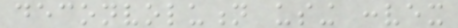deconvolution using convex
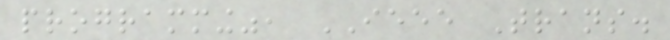programming", IEEE Trans.
